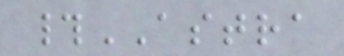#ASTRA
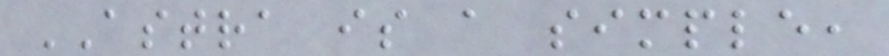ASTRA is a simple,
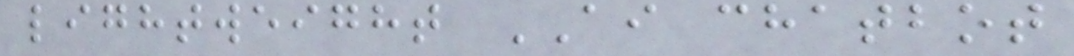lightweight AI chatbot
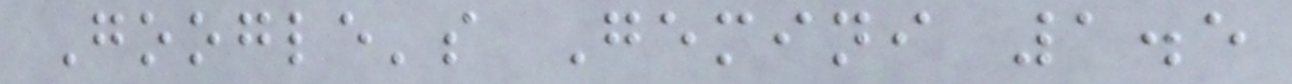Google's Gemini 1.5
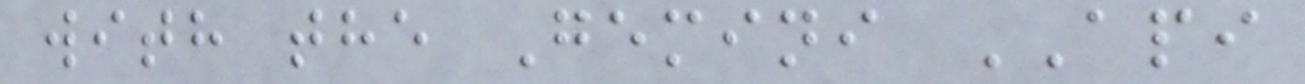with the Gemini API
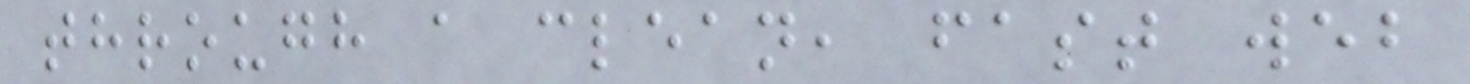through a clean, fast web
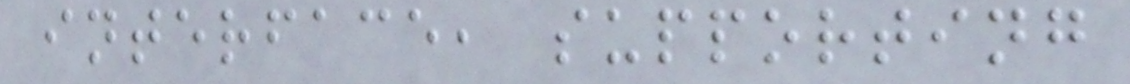interface, supporting
